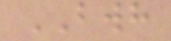BWH
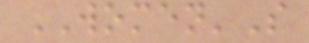WOMEN'S
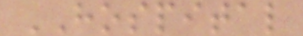HOSPITAL
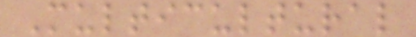Multicultural
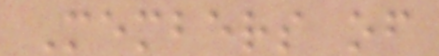Members of
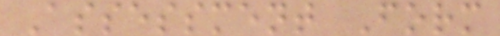Assessment Form
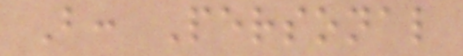B: Personal
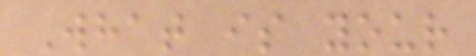What is your
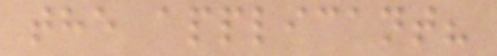the applicant?
